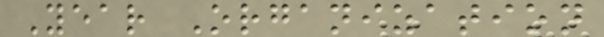Year Organization
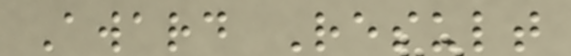Award Result
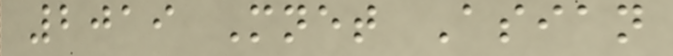2019 Mnet Asian
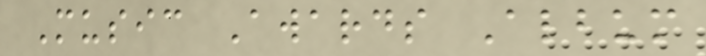Music Awards Album
